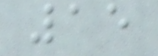15
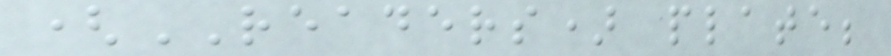(READERS) plate;
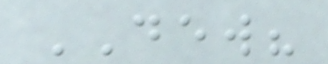DEW?
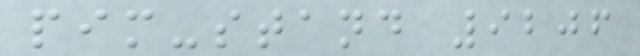pim-stand 9206
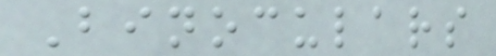Binoculars
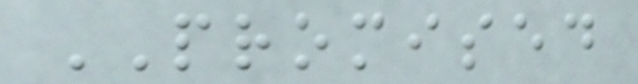PROMISED
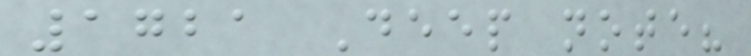1721 Deep note?
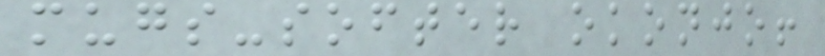mugs-softer okonjo!
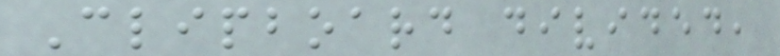Clipboard divided,
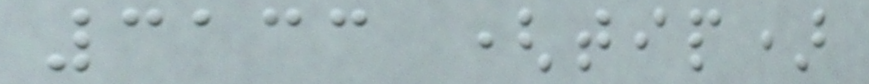3133 (tip)
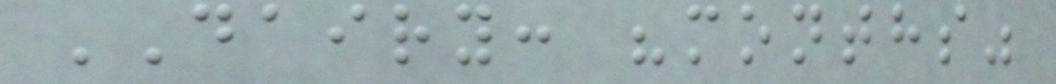DAIRY: "months"
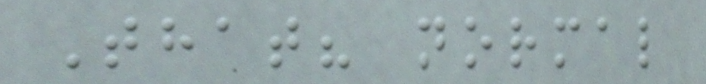That? normal
